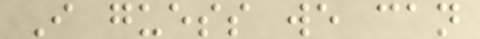I guess we can
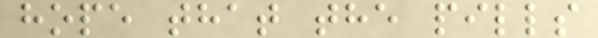hope that the pills
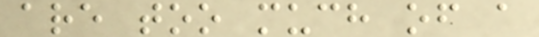are too much of a
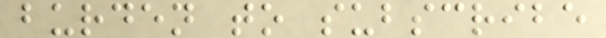burden to subscribe
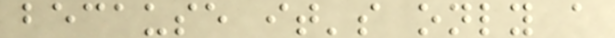because it's only a
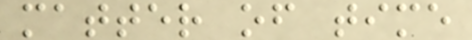matter of time
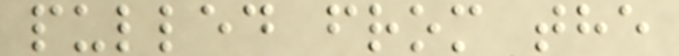pulled from the
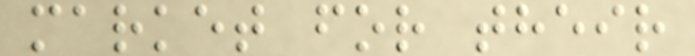market for their
